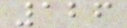126
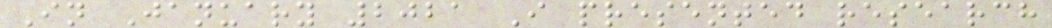In January 2021 I presented research
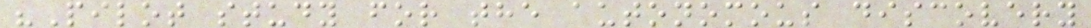"Pilot study for the autonomous discovery
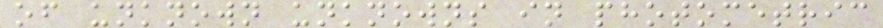of unknown unknowns in photometric
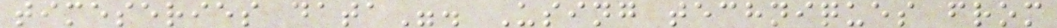timeseries data". Using techniques from
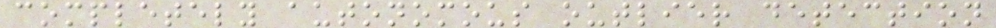completely autonomous outlier detection
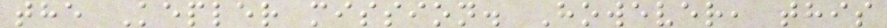the Kepler mission. However, this
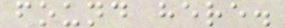found here.
